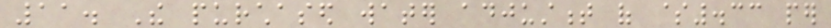11. The purchased water adjustment of $.33 per
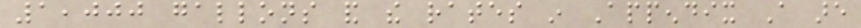1,000 gallons and the rates in Appendix A are
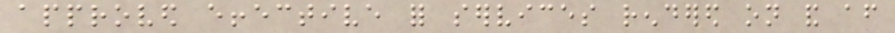approved effective for services rendered on and after
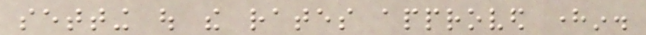setting out the rates approved herein.
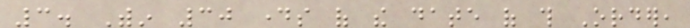3. Within 30 days of the date of this Order,
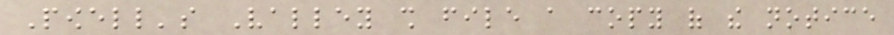Powell's Valley shall file a copy of the notice
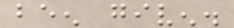been given.
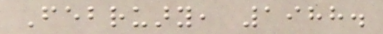February, 1988.
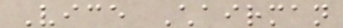Vice Chairman
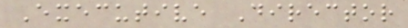Executive Director
